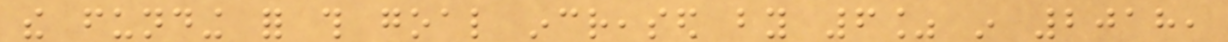the funding for this goal increased by 6% in 2018,
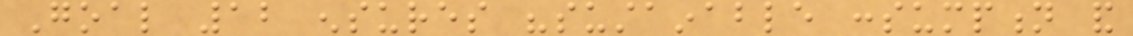Goal 12 ensures "sustainable consumption and
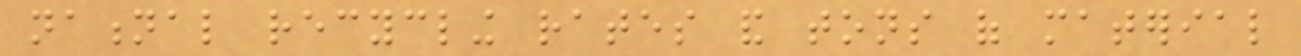national recycling rates and tons of material
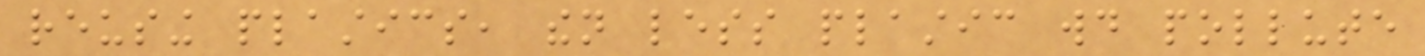reusing plastics, then less plastic would pollute
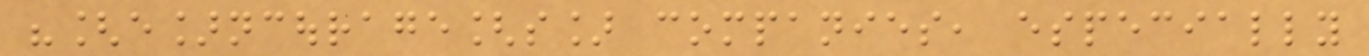"[e]ncourage[s] companies, especially
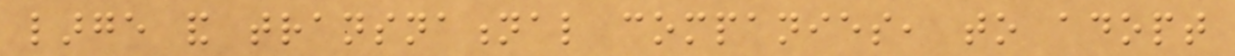large and transnational companies, to adopt
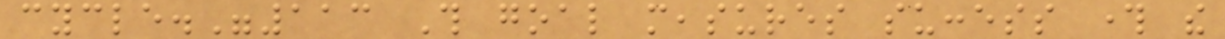cycle."113 This goal measures success through the
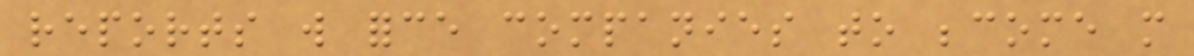reports will force companies to become more
